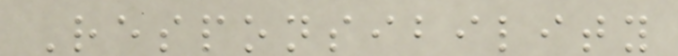Responsibility
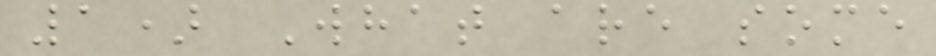1) What are some
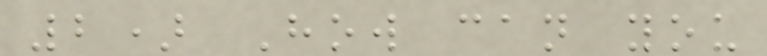2) How can you
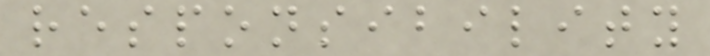responsibility
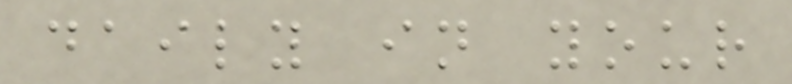daily in your
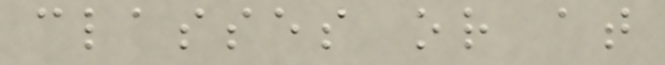classes or at
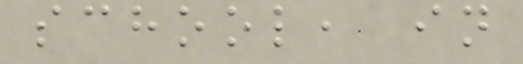school, in
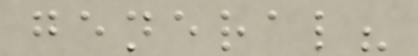general?
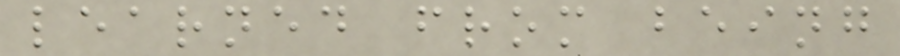learned from being
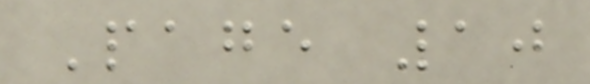Page 10
